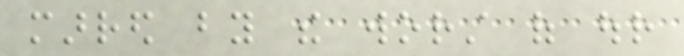marred by the worst of our
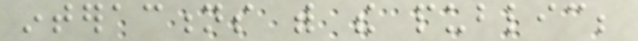interactions with the public;
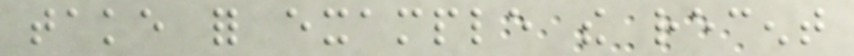take for example the recent
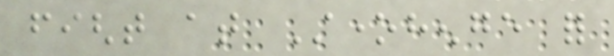fight at Stonehenge for
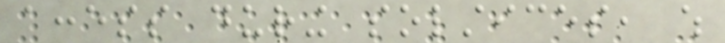access during solstices, which
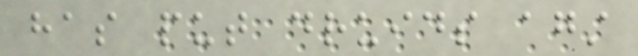has put druids against
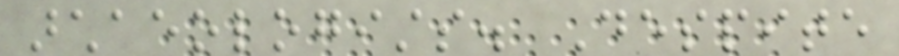archaeologists. Despite
